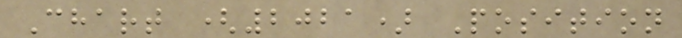Chart (2021) Position
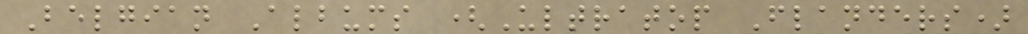Belgian Albums (Ultratop Flanders)
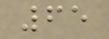65
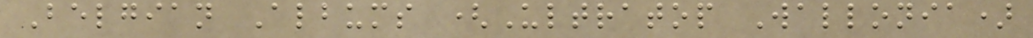Belgian Albums (Ultratop Wallonia)
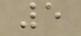5
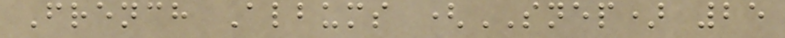French Albums (SNEP) 25
